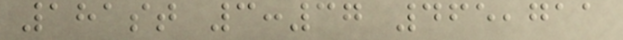181st 3:37 465,711
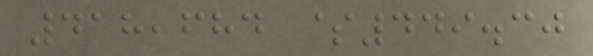418,684 $449.30
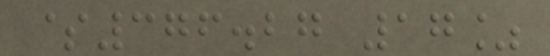$376.27 17%
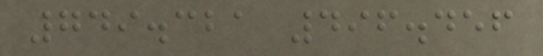749.321 496.456
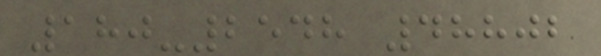180-2548 48802
